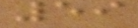59
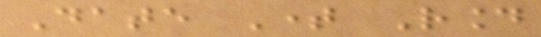Date Time Round
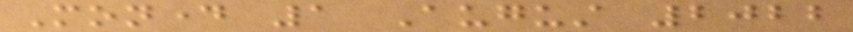Monday 1 August 2022
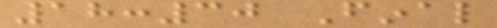18:30 Final
